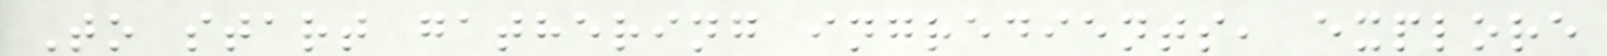To start gathering ingredients, explore
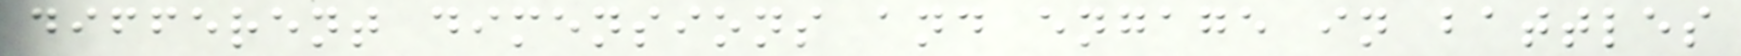different dimensions and engage in battles
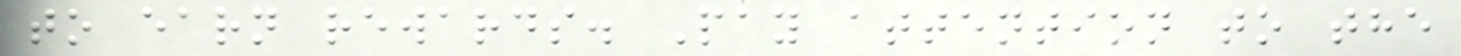to earn rewards. Pay attention to the
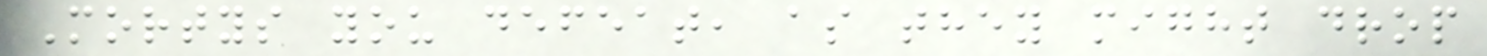Mortys you defeat, as they might drop
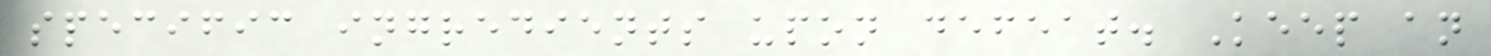specific ingredients upon defeat. Keep an
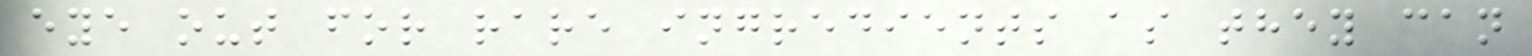eye out for rare ingredients as they can
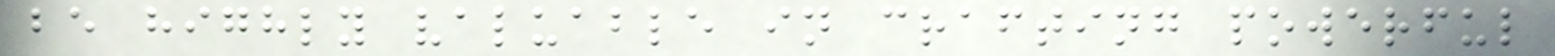be highly valuable in crafting powerful
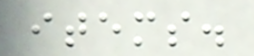items.
